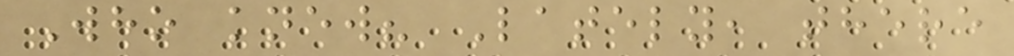Who knew? Lately, there
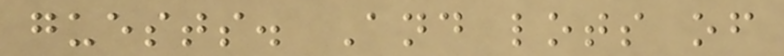guests. And lots of
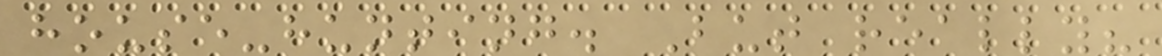house-hunting. But really?
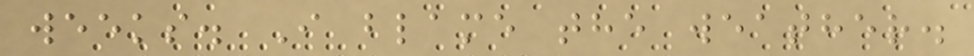weeks. I blame the weather.
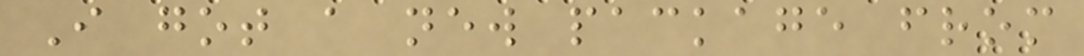I got a new package from
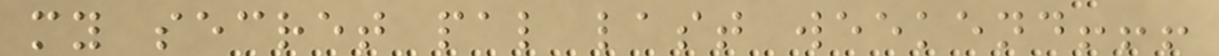my secret pal last weekend!!!
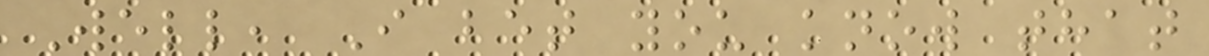Well, I bet you know that
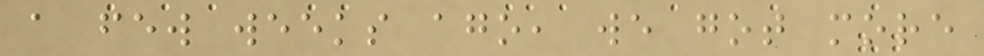a few weeks ago, we got more
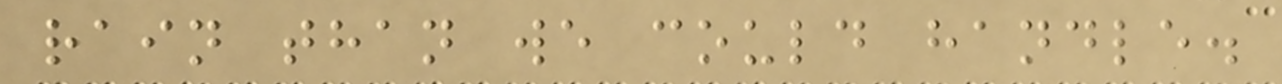rain than we could handle.
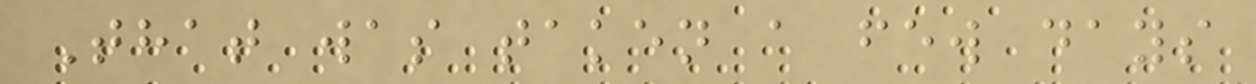That was taken a few days
